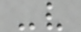-v
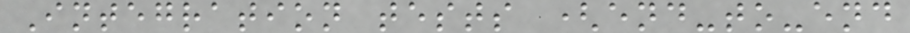Integration tests (end-to-end
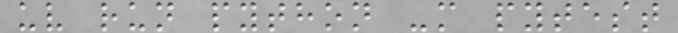uv run python -m pytest
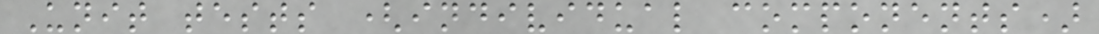Unit tests (individual components)
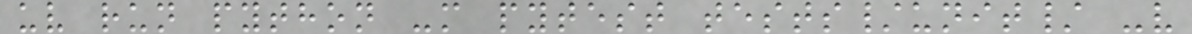uv run python -m pytest tests/unit/ -v
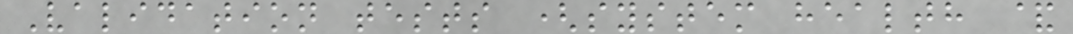Validation tests (system health &
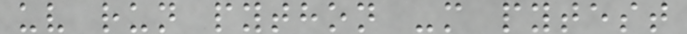uv run python -m pytest
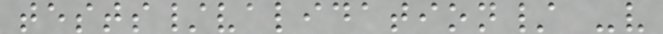tests/validation/ -v
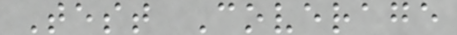Test Coverage
